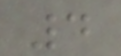4
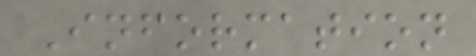Information
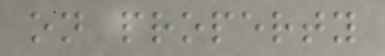on property
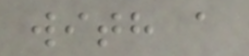with a
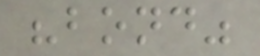"bond"
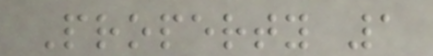Property 1
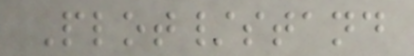Plot/stand
